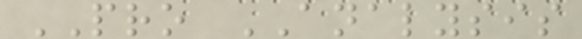PRO ANALYSIS
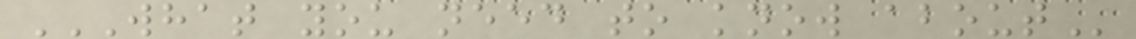WHAT YOU NEED TO KNOW ABOUT
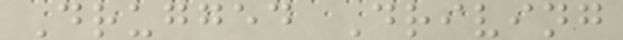Drugged Driving
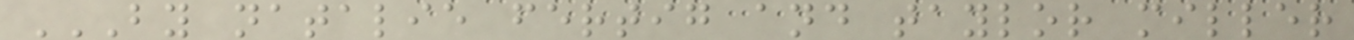BY NATALIE FERTIG AND TAYLOR MILLER
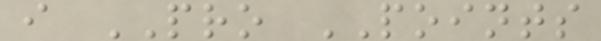i PRO POINTS
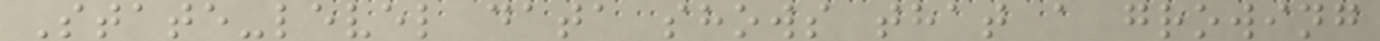State-level data shows that a growing
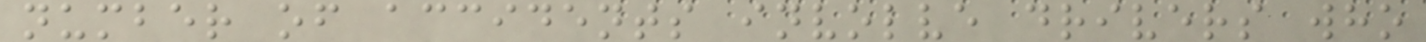number of accidents involve drivers who
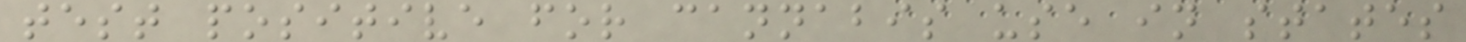test positive for cannabis use in states
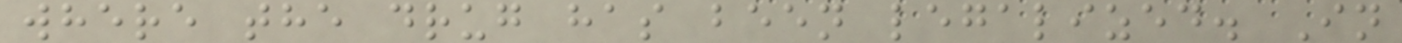where the drug has been legalized. In
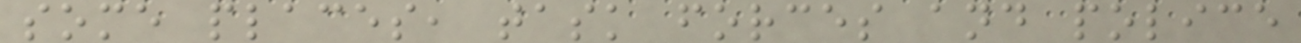some places, task forces and police
